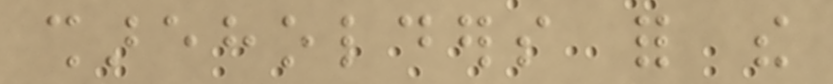shareholders for the
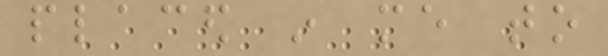placed in me to
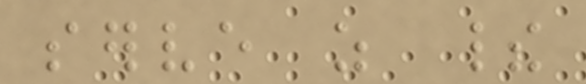serve as their
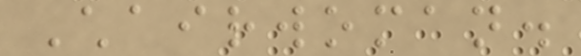Chairwoman.
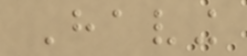Having
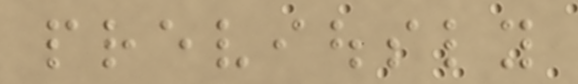previously
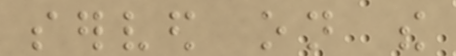served on the
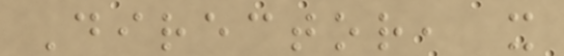Director, it
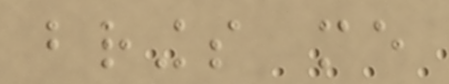brings me
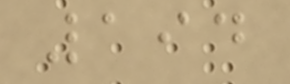194
